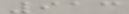913
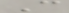C
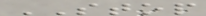STOP
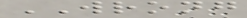WRONG
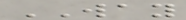WAY
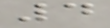4
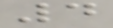4
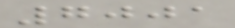7001
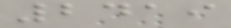2419
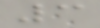3
